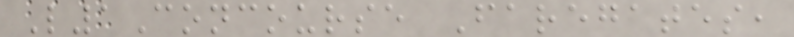L1Concourse Faregates,
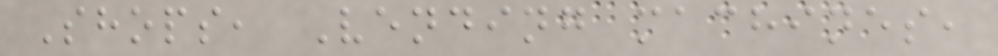Shops, Vending machines,
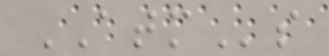ATMs
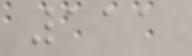111
